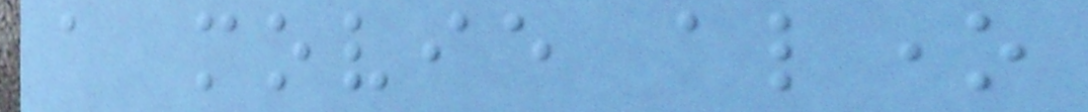a movie alone
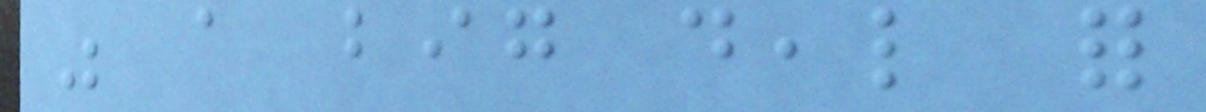was a big deal for
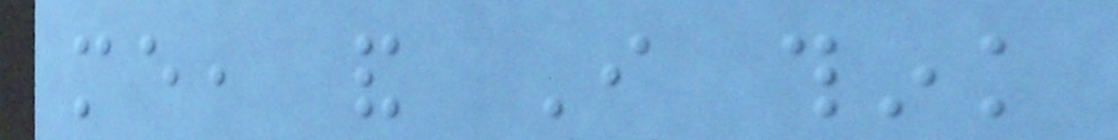me, and I think
